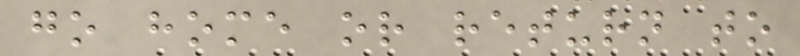go home or return to
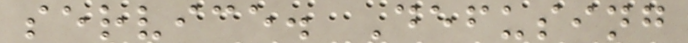service. Defusing
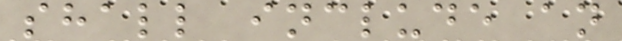shall include an
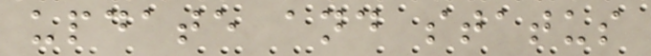update and status
